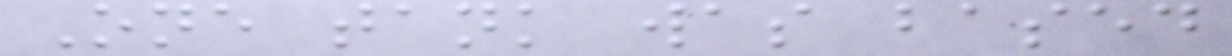One tank was based
